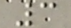3
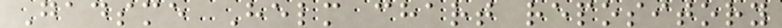Gadsme Helm chart repository
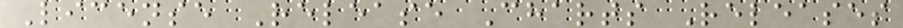License Release Charts Releases
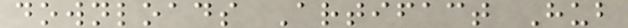downloads Artifact Hub
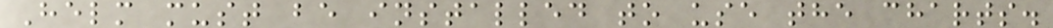Helm must be installed to use the charts.
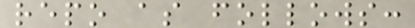repo as follows:
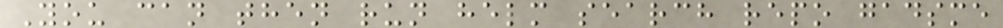You can then run helm search repo gadsme
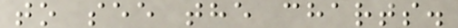to see the charts.
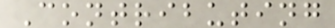Contributing
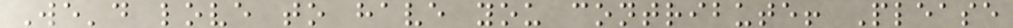We'd love to have you contribute! Please
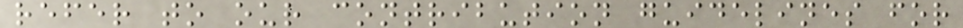refer to our contribution guidelines for
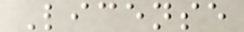License
